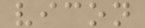vicon
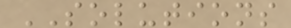SOLUTIONS
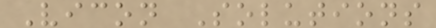Vicon Solutions
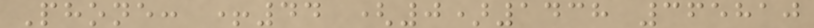Phone: +44 (0)1438 365810
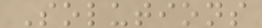Solutions
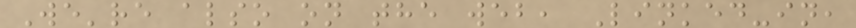We're also on the web, Linked-in,
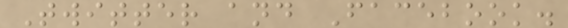Twitter and Facebook.
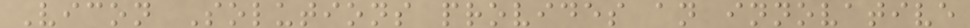Vicon Solutions provides an innovative
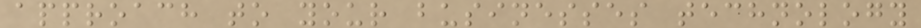approach to your businesses technology
